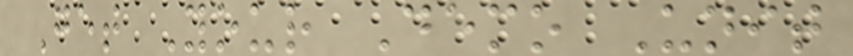Get Your Demo Unit
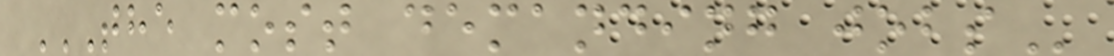THE MOST DEMANDING JOBS
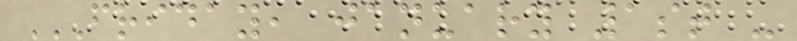FRIDAY, JANUARY 1ST -
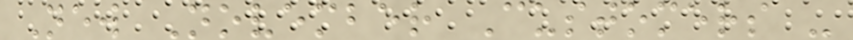New November Customers -
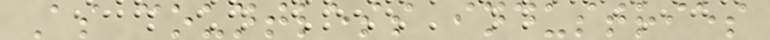As countless industries
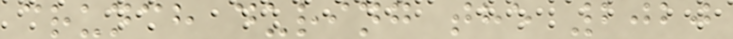crunch during the 2020
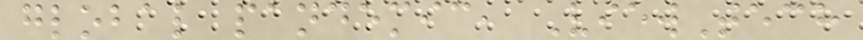global pandemic, ViewTech
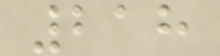218
